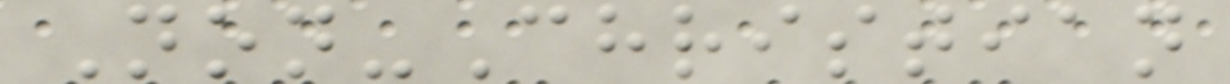Non-Christian
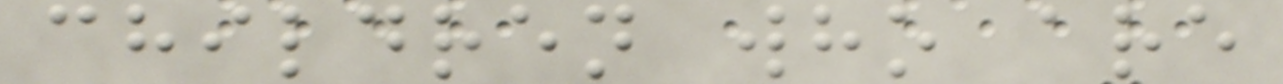children who are
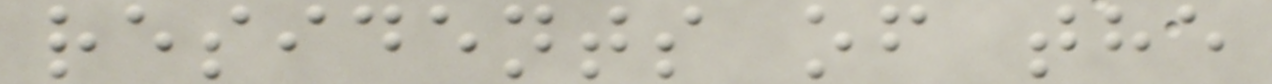residents of the
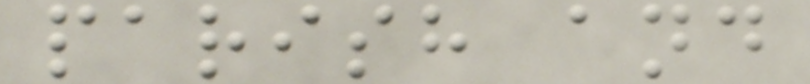parish and
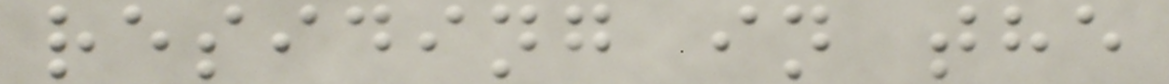residing in the
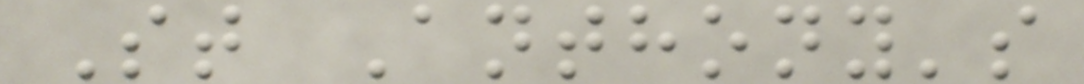St Anthony's
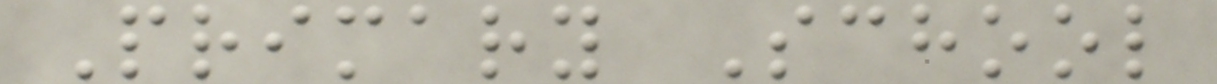Primary School
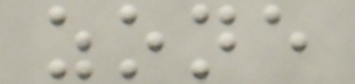zone
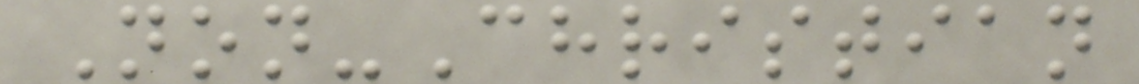Non-Christian
